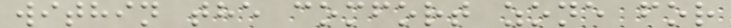within the comfort zone for
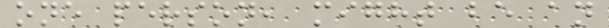one person, might be an
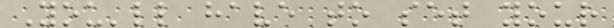You'll have to set your
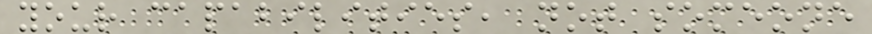your capabilities, not someone
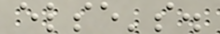else's.
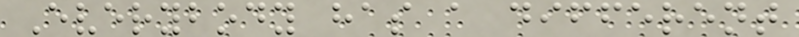Everybody has a different
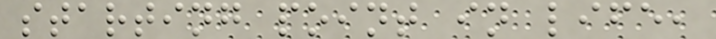starting point in life,
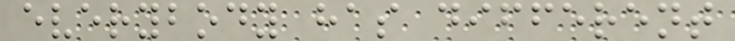everybody has different
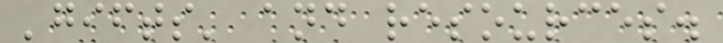'gifts' and resources.
